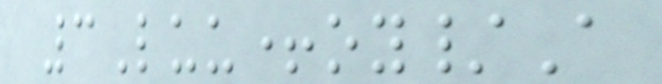3Luu+oy/A
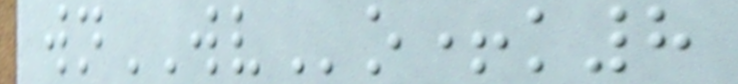wnWVo+k8
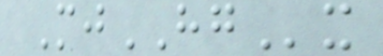MjHGx
